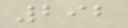292
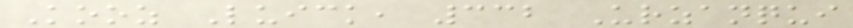Kooz Luick, 332 Urzanqui
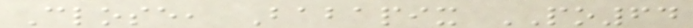Close, Babapix PO64
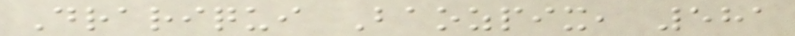Drariqui Baozpix, 581
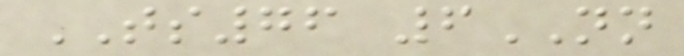TS76 6NN
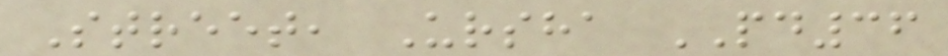Street, Ursha PD36
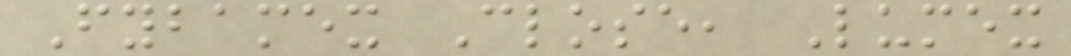Fybamex Close, Lumex
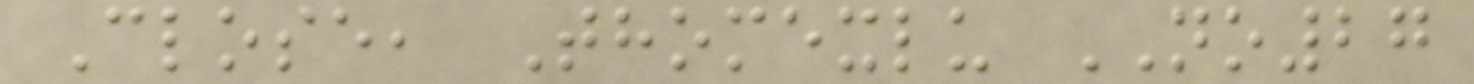Close, Thomexlu NO27
